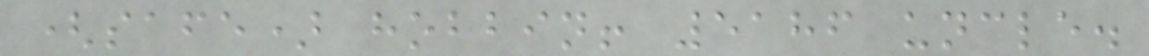(safe) hobbin! 5186 uncle.
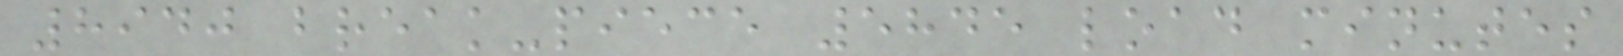8940 break-piece 5845 load minutes
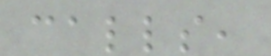calls,
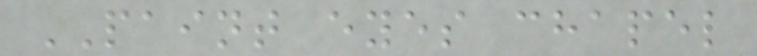PAINT eyes chapel
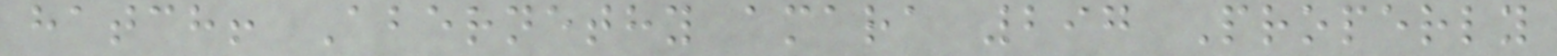hatch! Abernethy amara 297 Properly
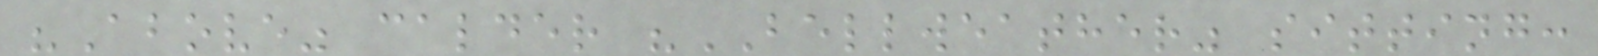"Above" calder "BELLWEATHER" sitting:
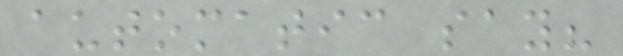automatic say?
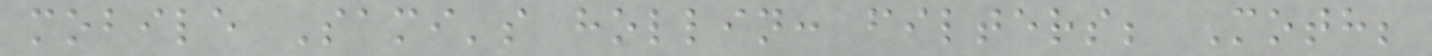mobile Sami's hollin: filters; Moth;
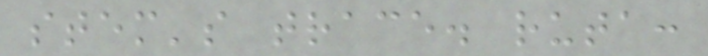stem's trace. ruta:
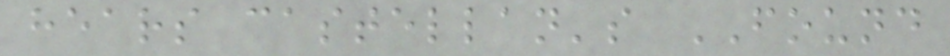hears castellan's FOUND
